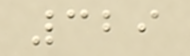329
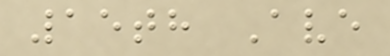15th Ave
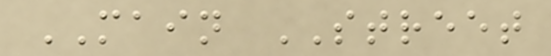MAIN STREET
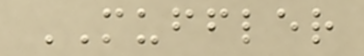MUFFLER
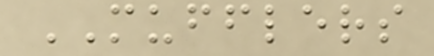MUFFLERS
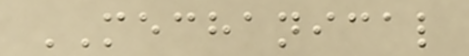MECHANICAL
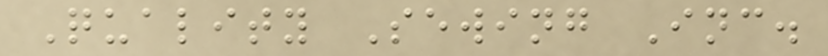Quality Sewing Inc.
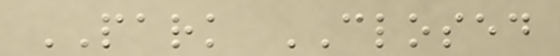PARK CLOSED
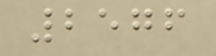2576
